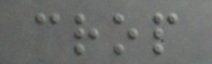crop
